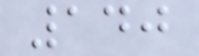140
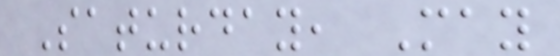Saturday, May
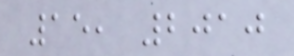15, 2010
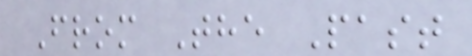From The Past
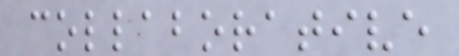collaborative
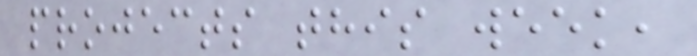projects this week,
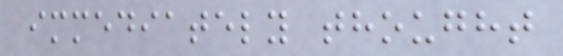immediately thought
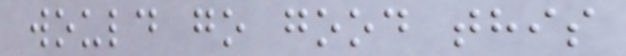would go good this
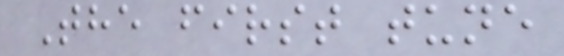The first tune
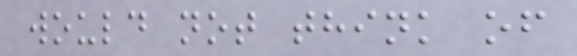would not think of
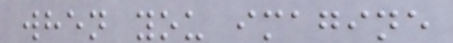when you imagine
